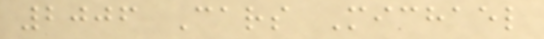2006 Cars Michael
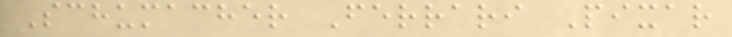Schumacher Ferrari Pixar
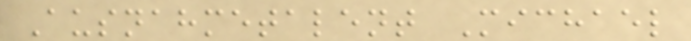Ausnahmetalent Michael
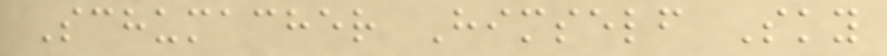Schumacher Himself Sky
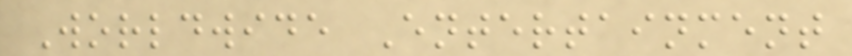Worldwide Entertainment
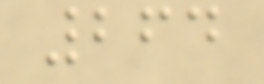264
